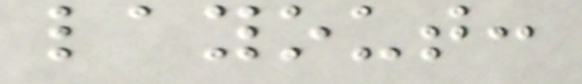layout:
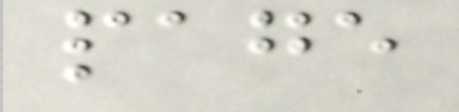page
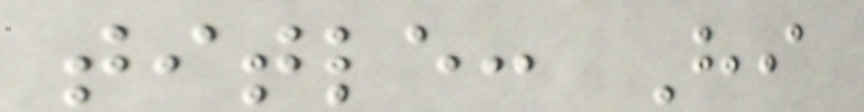title: Hi
